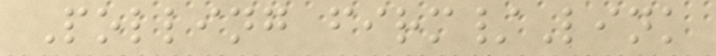Polling firm/Link
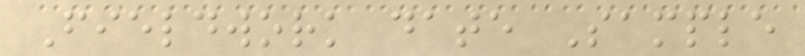Fieldwork date Sample
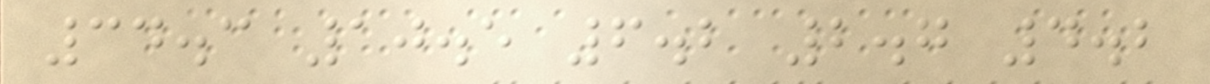34.3 10.5 6.2 2.7 4.2
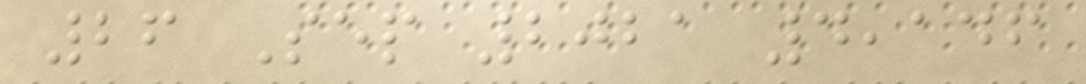26 Sep 2021 4,146
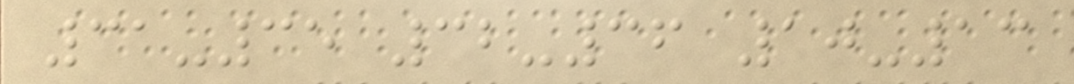31-35 32-36 10-13
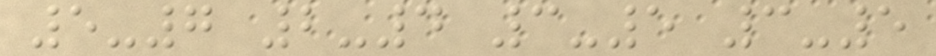5-7 2-4 3-5 3-5
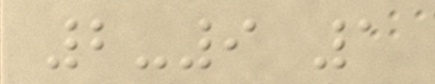2-9 1
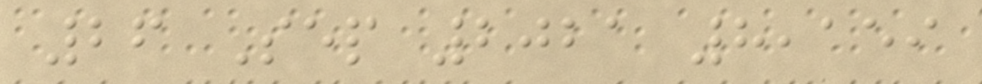26 Sep 2021 8,159
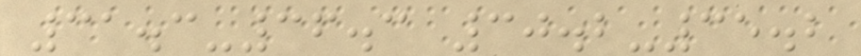31.3-36.3 30.2-35.2
